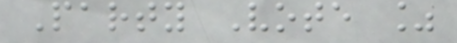Party Vote %
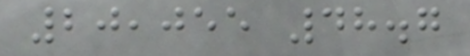20,055 48.7
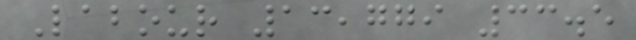Labour 13,779 33.5
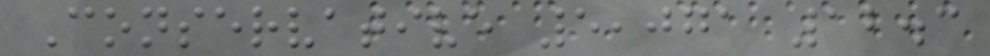Conservative 5,071 12.3
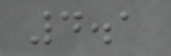4.1
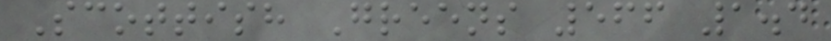Scottish Greens 566 1.4
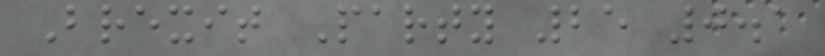Brexit Party 25 0.1
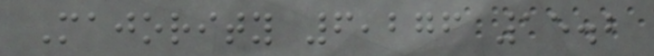Majority 6,276 15.2
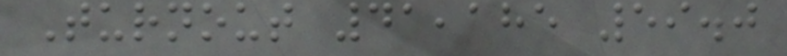Turnout 41,185 59.0
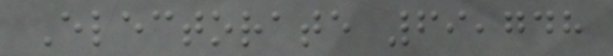Electorate 69,748
